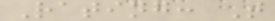Rating: T
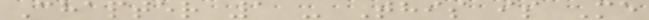Chapter 1 - This is Me
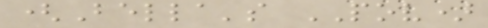(Bella's POV)
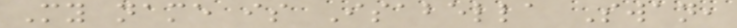My name is Isabella Swan,
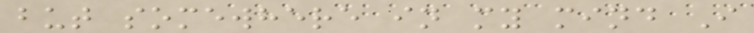but somewhere in my mind I
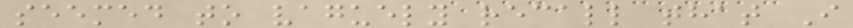seemed to vaguely recall that I
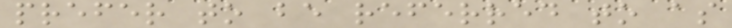prefer to be referred to as
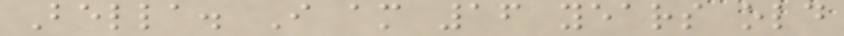Bella. I am 16 years old
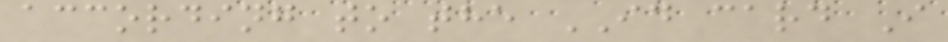according to the ID card I
